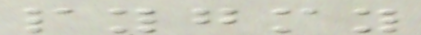pygmy
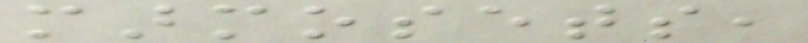marmosets,
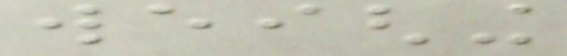weighing
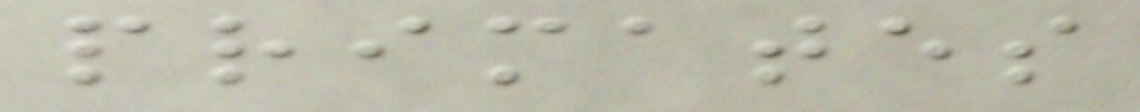primates
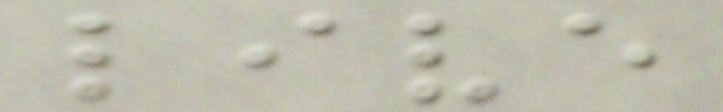live
